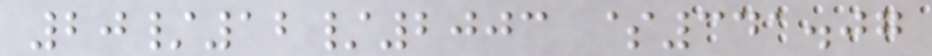20/12/2003 $341.07
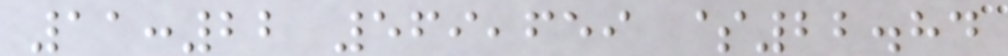11:22 569,659 $22.84
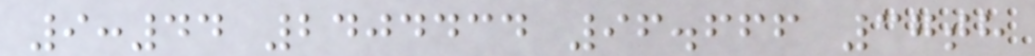9:44 2404434 96.666 37th
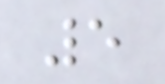5
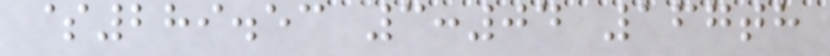$289.53 3:04 167th
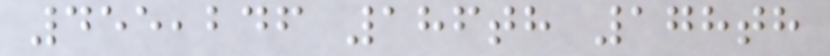455,246 186th 178th
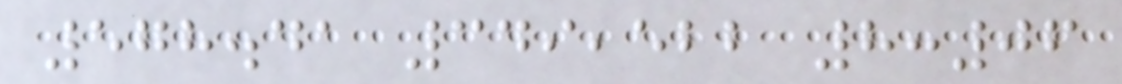578.41 349,522 8:06
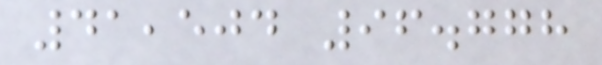41,504 96.778
